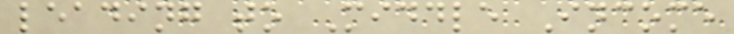leading to Middle Income
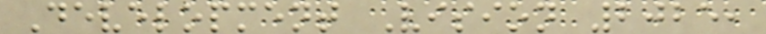Development Vision 2025,
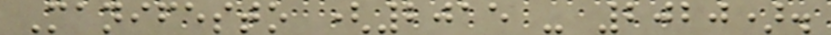Manifesto (2015 - 2020).
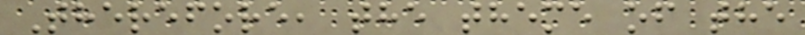Therefore, the theme of the
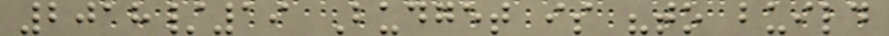2018/19 Budget is "to build
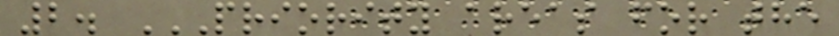2. PRIORITY AREAS FOR THE
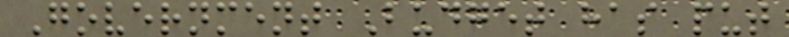Government Budget has put
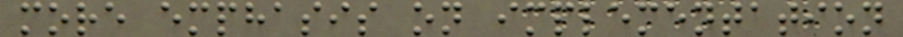more emphasis on implementation
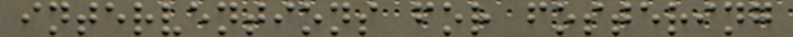interventions for fostering
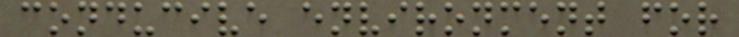conducive environment for
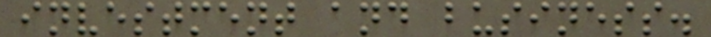investment and business.
